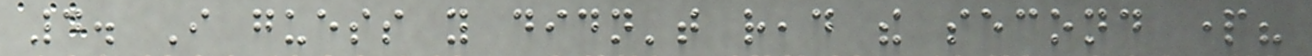4. I guess you didn't read the second part?
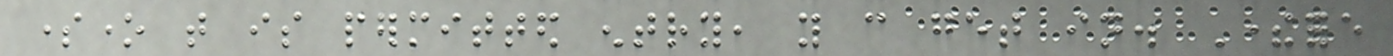someone that is permitted entry, you can get in. Therefore
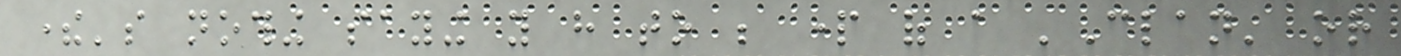there's nothing saying you have to be part of a 'Clan' or
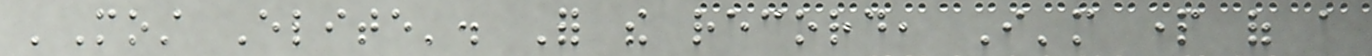'Most Elite'. For the record, I'm part of a
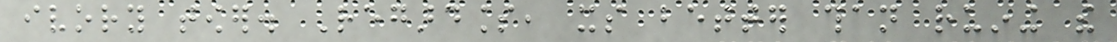ivory tower. Regardless, its better than ruining the
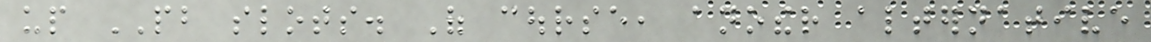up PB slots. Of course, another alternative
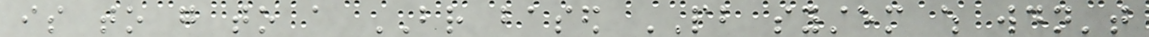is to go to a BR based PB system which wouldn't
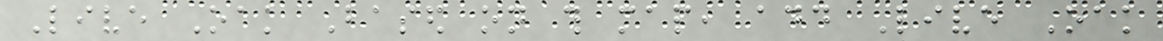Live Oak Based on this map, add Live Oak
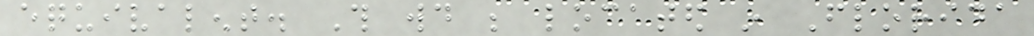equivalent. This would be located in Florida
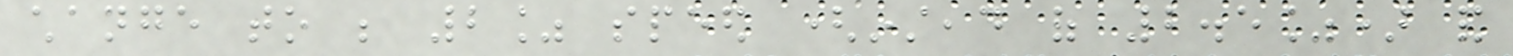change to be 2% speed (instead of 2.5%) and
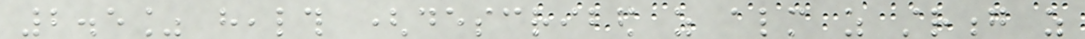2.5% health (described as almost as strong as
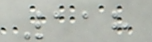118
